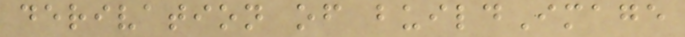derivation of buildImage
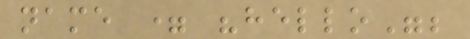name = "hello";
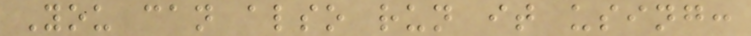You can also run it using:
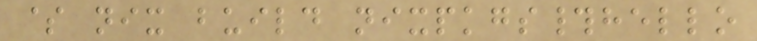$ nix build nixpkgs#hello
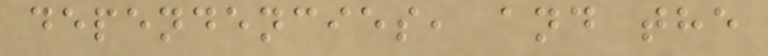dependencies, and the
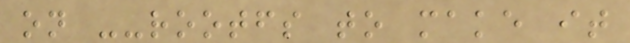on --rootfs to make it
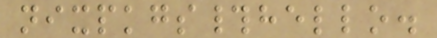nixpkgs#hello.
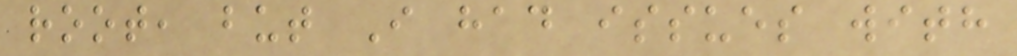root, but I had issues with
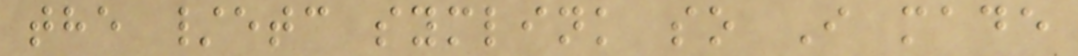the /etc symlink so I made
